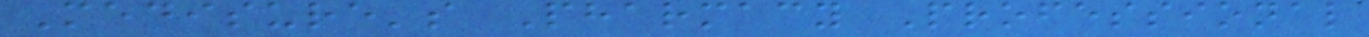Medisure's Pharmacy Professional
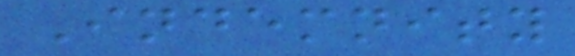Indemnity
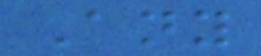Any
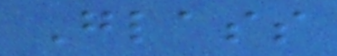Glass
